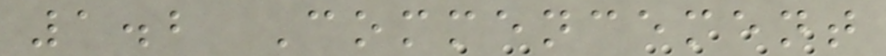1.2 Commencement
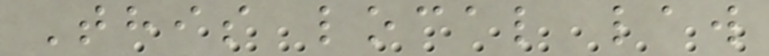This local law
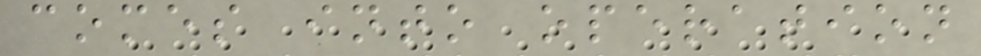comes into operation
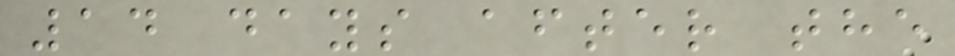14 days after the
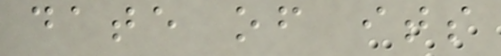date of its
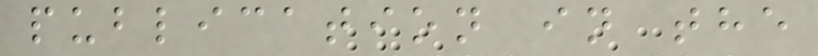publication in the
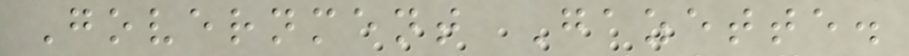Government Gazette.
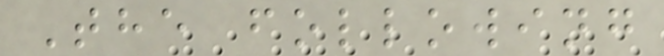The following
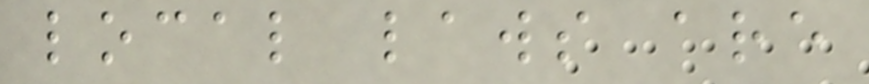local laws are
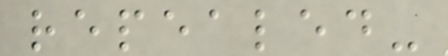repealed-
